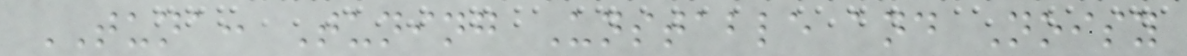TUNA: Tuning Unstable and Noisy
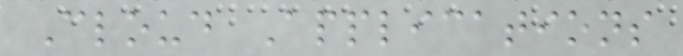Cloud Applications
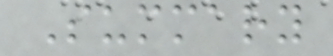Summary
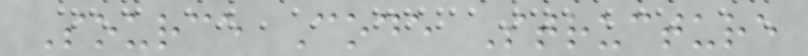Source Code Structure
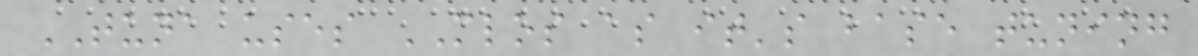TUNA uses MLOS as it's base tuning
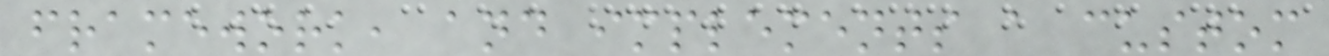framework, and implements a custom
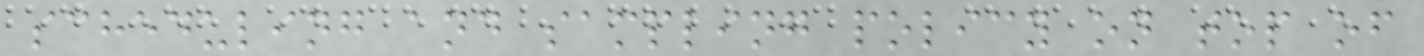scheduling and sampling policy on top of
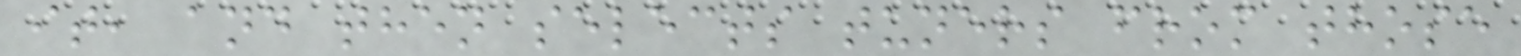it, and then selects tuners from those
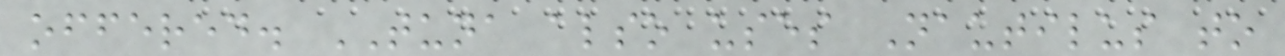offered. TUNA also uses Nautilus to
